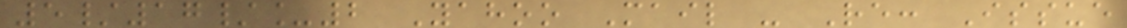5/17/_2 Yahoo Mail - Re: Issue
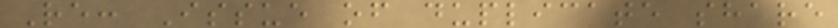Re: Issue of duplicate share
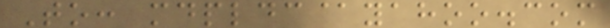To: mdpldc@yahoo.com
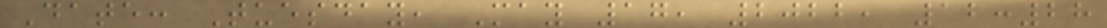Date: Tuesday, May 17, 2022, 12:28
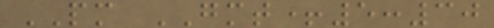PM GMT+5:30
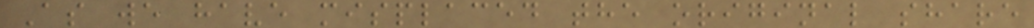As we have misplaced the original share
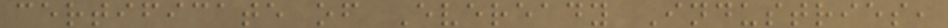certificate of Eveready Industries,
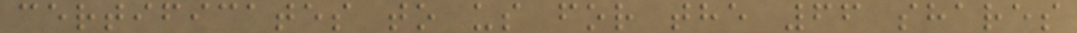certificates to us for the 66 shares
